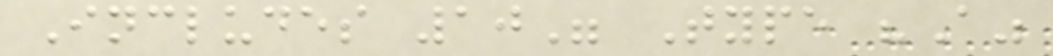Includes 10" Type "A"
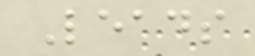Leads
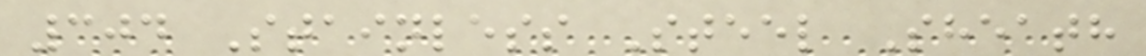304 Stainless Steel Sheath
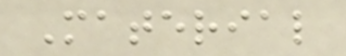Material
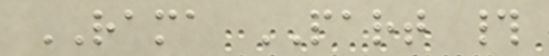RAMA PART #
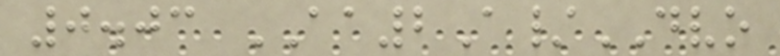0.03 AA2A/DVO
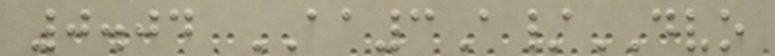0.04 AA3A/DVO
